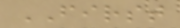FIRST
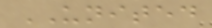UNITED
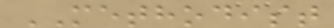METHODIST
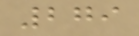279
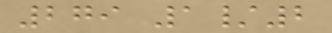279 1/2
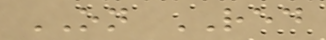ON RED
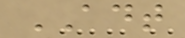ADT
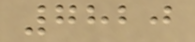7820
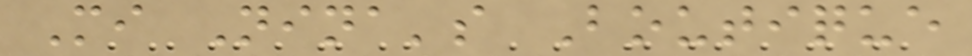Mi Nina's Boutique
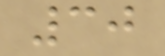30
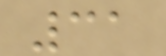31
